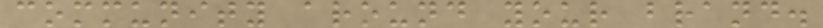community around your brand.
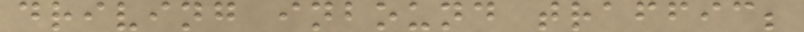driving inbound traffic;
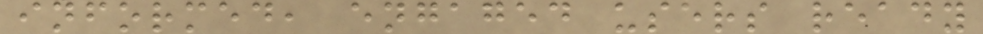informed, engaged users ready
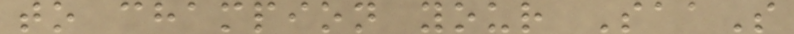to champion your SaaS
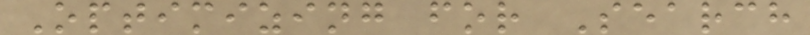Optimizing for Search
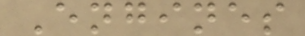Engines
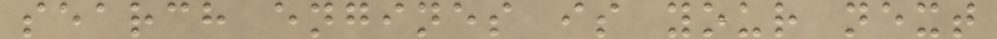search engines is your next
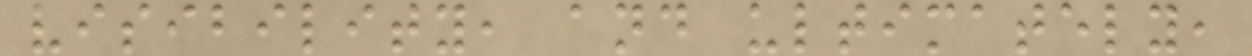visibility, and ultimately,
